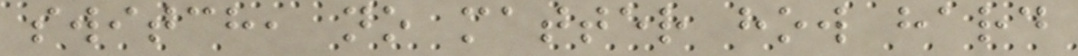switch, no matter how hard
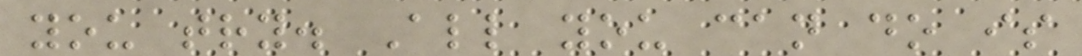you try. All you can do is
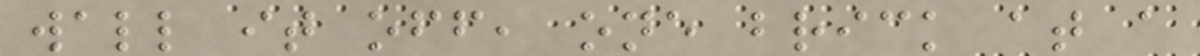wall it off, one brick at a
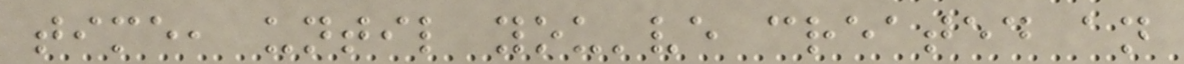time, until you've created an
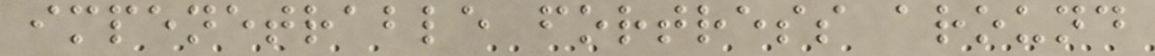impenetrable fortress around
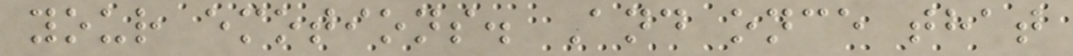your emotions. And once that
